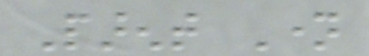Parent Name
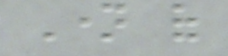Name of
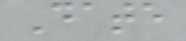Date
